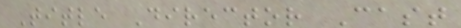Title Director Cast
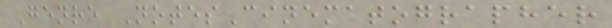Genre NotesCinematographer
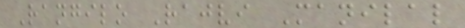Rangilo Rajvi Manilal
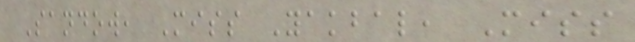Sandow, Miss Yakbal, Miss
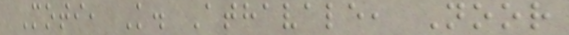Moti, K. Athavale, Noor
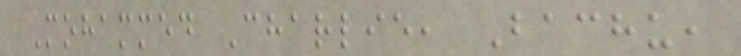Mohammed Charlie, Bachu,
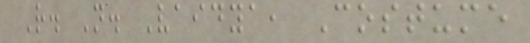R. N. Vaidya, Costume
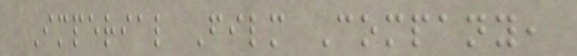Imperial Film Company,
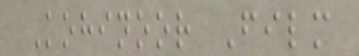Kohinoor Film
